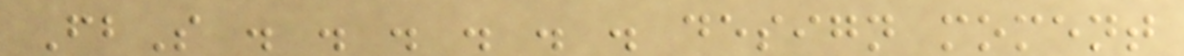FbS . . . . . . design moment
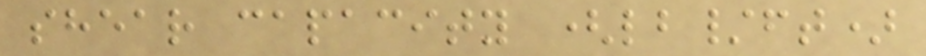shear capacity (lb/ft)
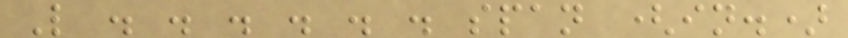L . . . . . . span (in.)
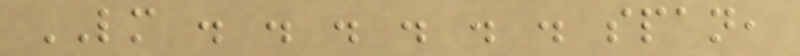LM . . . . . . span,
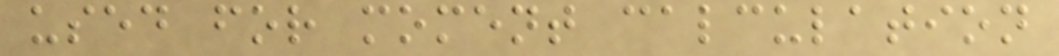used for moment calculation
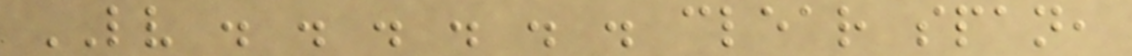LV . . . . . . clear span,
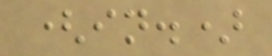(in.)
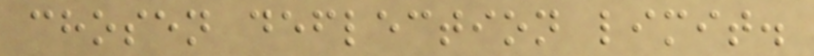chosen deflection limit.
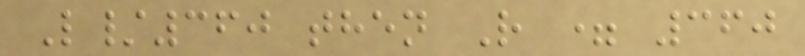L/360 then R = 360
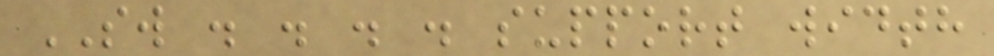SW . . . . support width
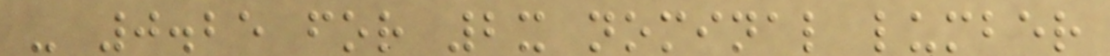- 0.25 for 2x nominal lumber
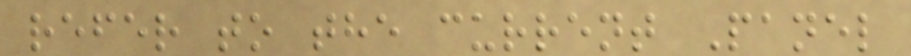refer to the current Panel
